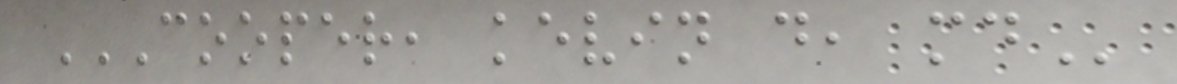COOPER, KEVIN D, MD
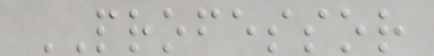PROFESSOR
